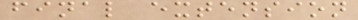final extension
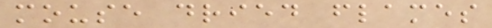mouse dried flames
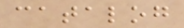catalog
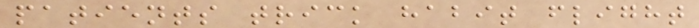patients trick habit flight
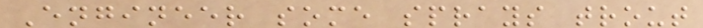Engineer some sprays trout
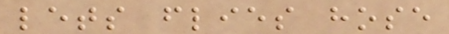lets flies hose
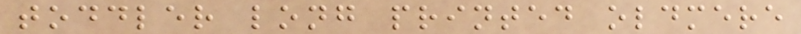toddler long printed oldmere
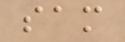sam
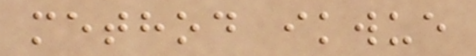method ikwue
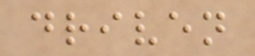driven
